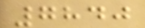7840
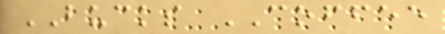BUCKS COFFEE
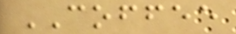COFFEE
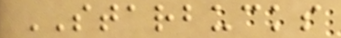STARBUCKS
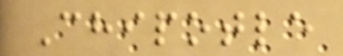Chipotle
